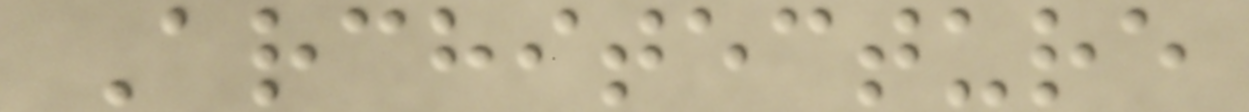Architecture
